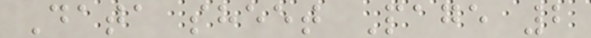Data sheet Page 2
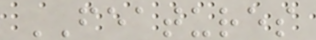FEATURES
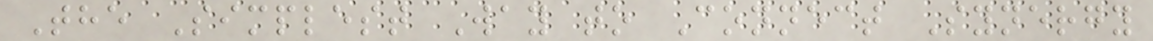The Simplest Way to Connect Synergy
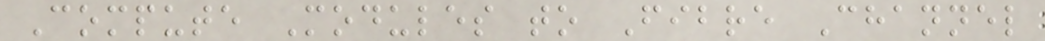Compute Modules to Fibre Channel
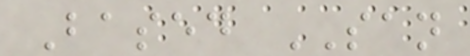Based SAN
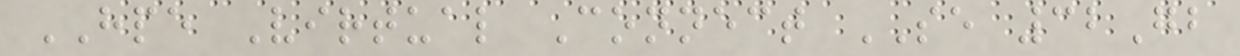HPE Virtual Connect SE 32Gb
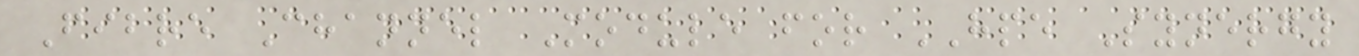Fibre Channel Module for HPE Synergy
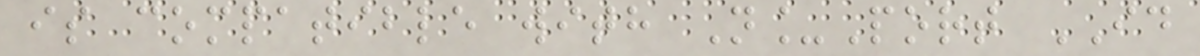is compatible with N_Port ID
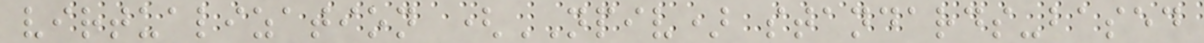virtualization (NPIV) standards-based
